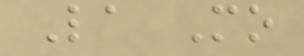La Mo
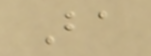Ba
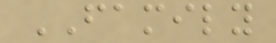FAMILY
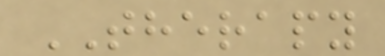THERAPY
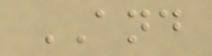AND
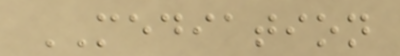MEDIATION
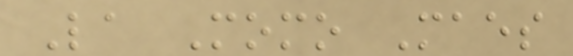La Momo Maes
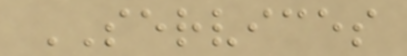SERVICES
